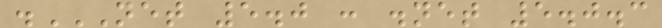.NET 5.0 : .NET 5.0.3
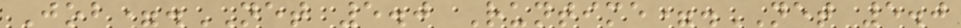Job=.NET 5.0 Runtime=.NET 5.0
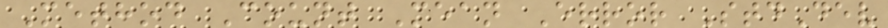Method Count Mean Error StdDev
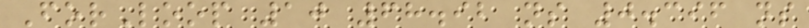ForLoop 10 68.92 ns 0.396 ns
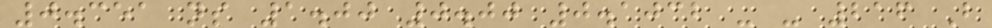0.351 ns 1.00 0.00 0.1032 - - 216 B
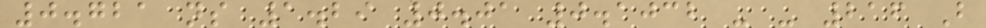0.721 ns 1.29 0.01 0.1032 - - 216 B
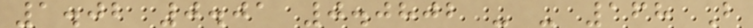1.02 0.01 0.0802 - - 168 B
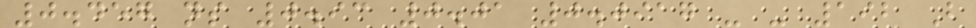0.457 ns 0.93 0.01 0.0917 - - 192 B
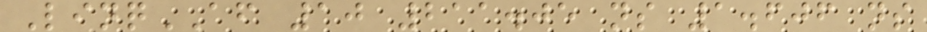LinqAF 10 211.05 ns 1.606 ns
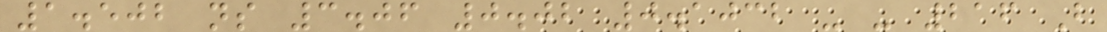1.502 ns 3.06 0.02 0.1032 - - 216 B
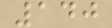140
